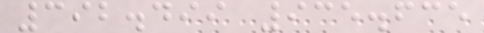392.499 935.635
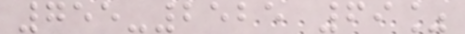755-2525 69%
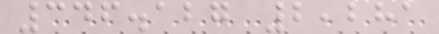346.127 2,281
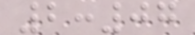2:07
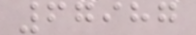67987
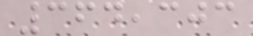364,303
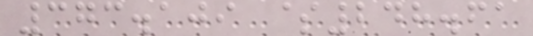373.109 $248.61
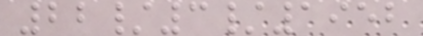22/3/1952
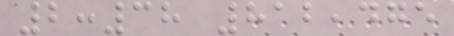2:38 812,475
